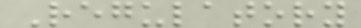Regulatory
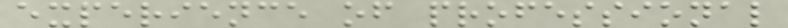experience of professional
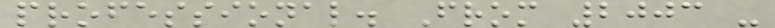professional. From 2003 -
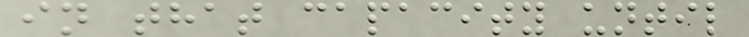in that capacity until
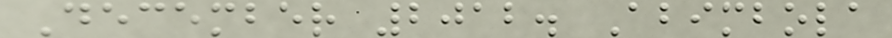December 2012. Abimbola
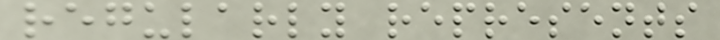regularly represents
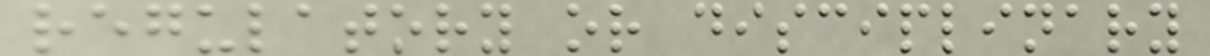regulatory or disciplinary
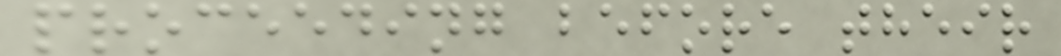proceeding before their
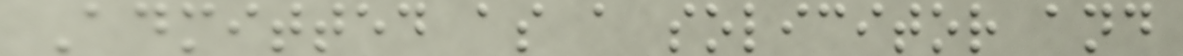Admitted as a solicitor and
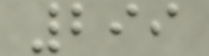299
